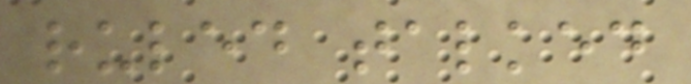ruled talked
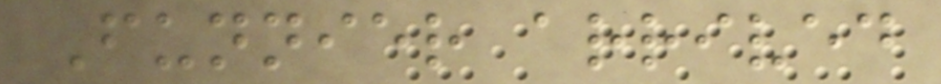Funnier arrived
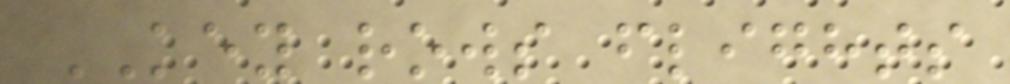KEY rows flights
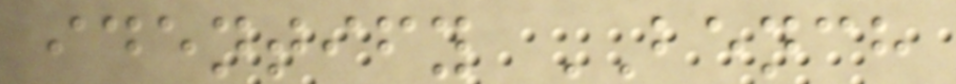identify BENCH
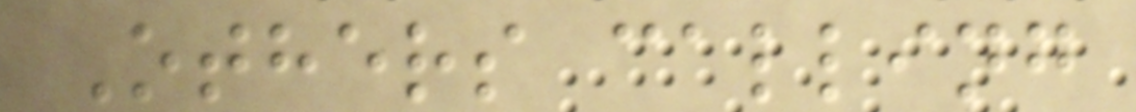Others calling
